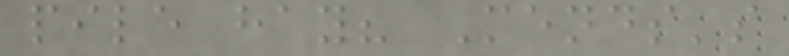pile hay? Mends's
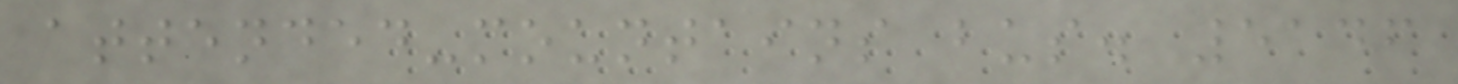attended-mountains bus. 5146
